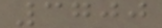3700
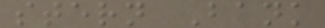stern Bank
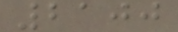2100
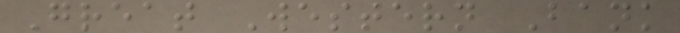Great Western Bank
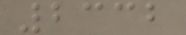2332
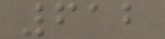612
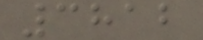3812
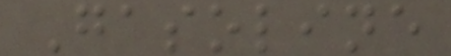Gasoline
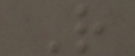R
